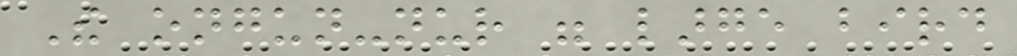The ongun-nur were large bird
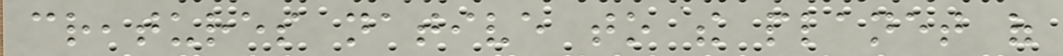creatures native to the planet of
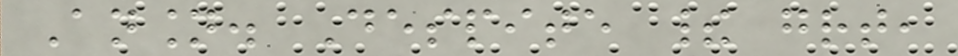Ansion. Despite their great,
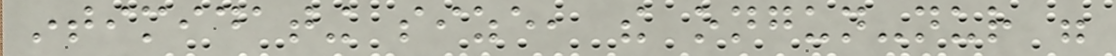intimidating size, the ongun-nur were
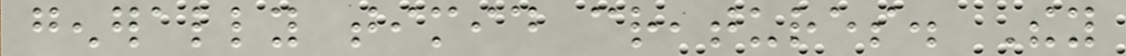generally timid creatures. They
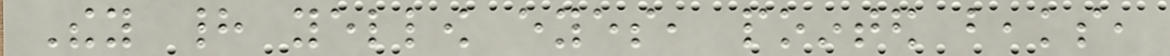They had yellow eyes, pointed beaks,
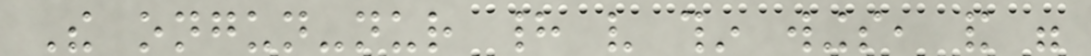The ongun-nur had very thin wings, and were
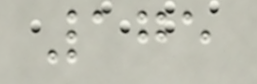175
